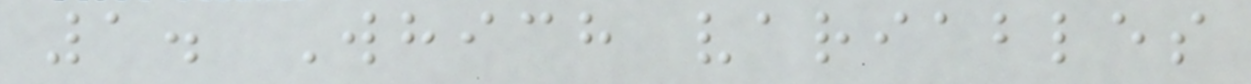1. Which variables
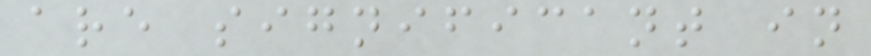are significant in
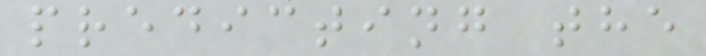predicting the
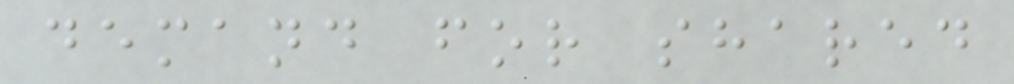demand for shared
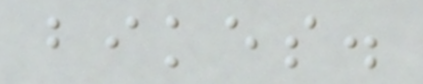bikes.
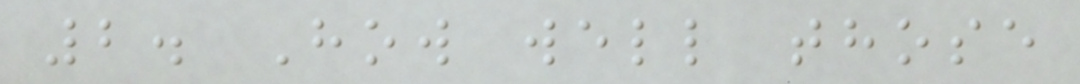2. How well those
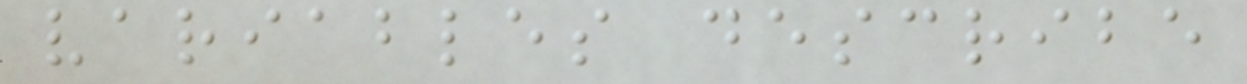variables describe
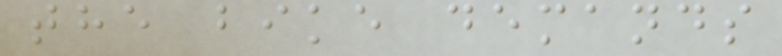the bike demands
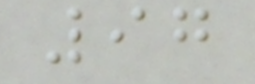97
